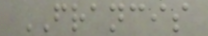FRANCIS
